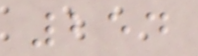254
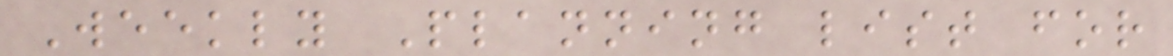Weekly Planning list for
